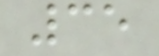35
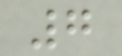7
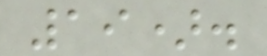19).
